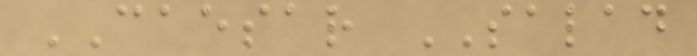CAESAR SALAD
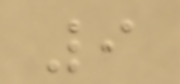9
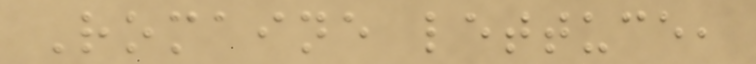Romaine lettuce,
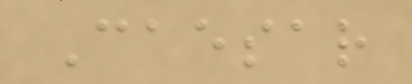Caesar
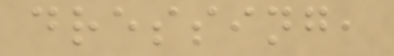dressing,
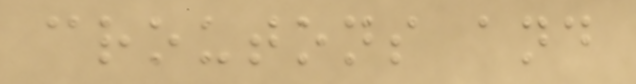croutons and
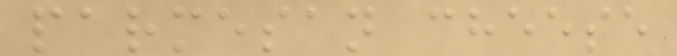parmesan cheese
